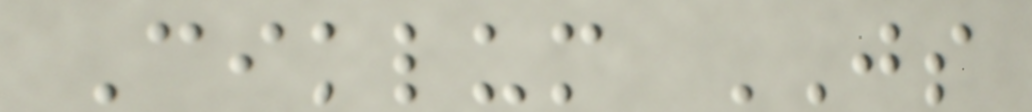Ciklum JS
